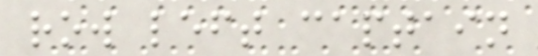row left captain
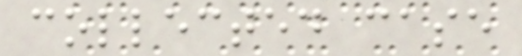collected case
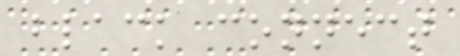black connect
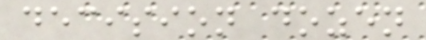decision dozen
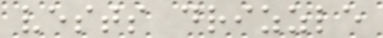vests drizzle
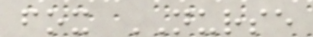fox NURSE
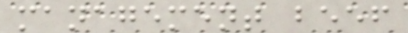management beef
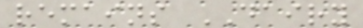remains DAIRY
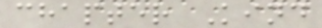chapter Kind
